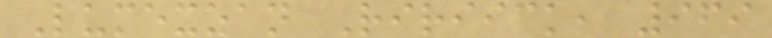Lumexzan Ririick, 969
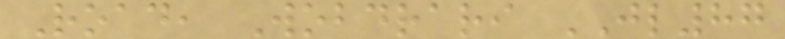Road, Wobdrari JL87
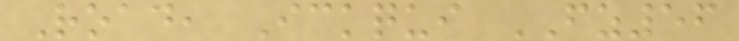Road, Ickqui FZ56
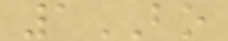1BO
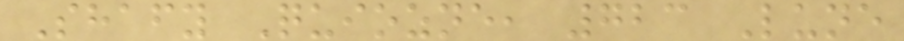Shafy Quiozne, 723 Lune
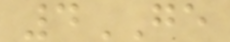4GE
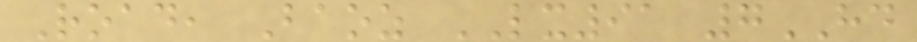Road, Baoz LX91 7HD
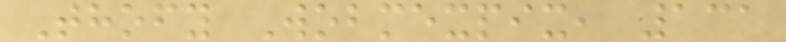Thofy Wobmexpix, 131
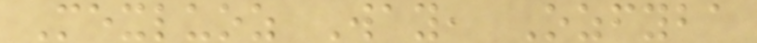Mexluoz Way, Ozfyba
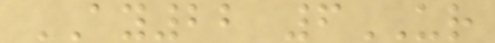AY22 6UR
